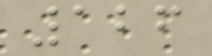126
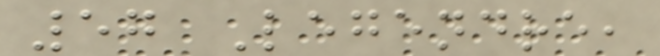57 Legendre,
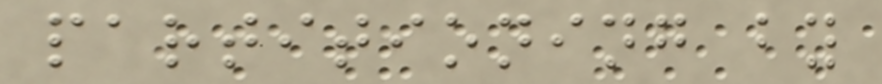partitioning by
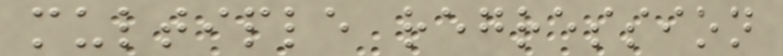multiple regression
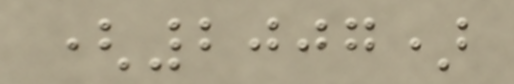(2007)
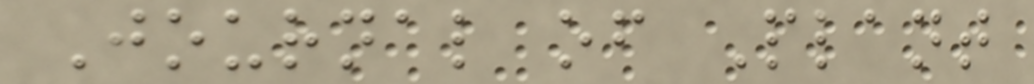Journal of Plant
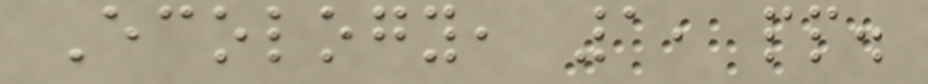Ecology, 1, pp.
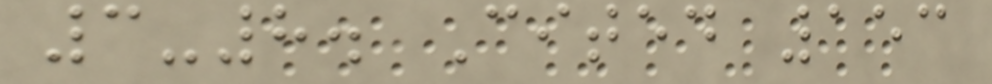3-8. Cited 153
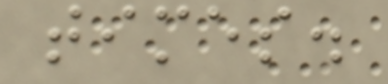times.
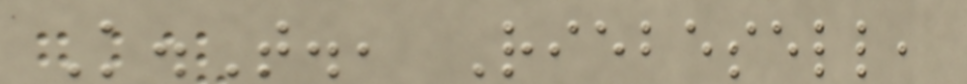K.T., Riebesell,
